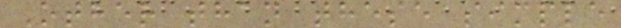Other than these simple
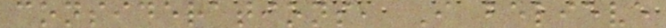considerations, I believe
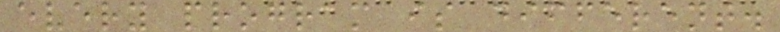every program is different.
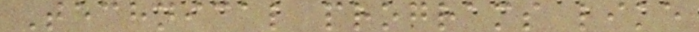Technical programs like
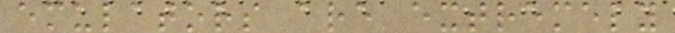emulators are extremely
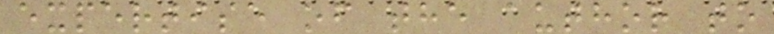expertise of the author to
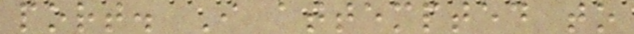port. I attempted to
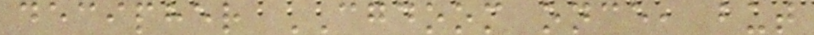decipher CGDOOM once, but
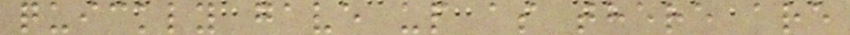quickly gave up as there are
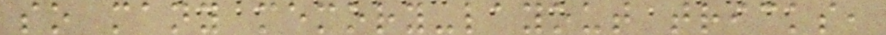so many memory-layout tricks,
